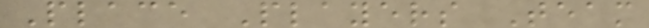Place Players Team
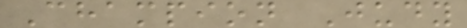Champion Judy
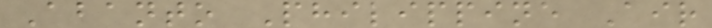Abanto Philippine Air
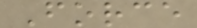Force
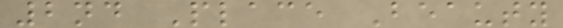2nd Place Beauty
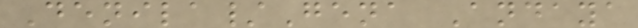Denila/Gena Andaya
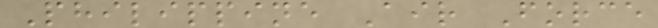Philippine Air Force
